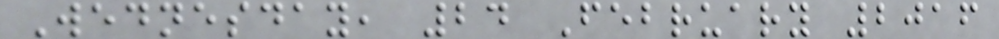Wednesday, 24 February 2016
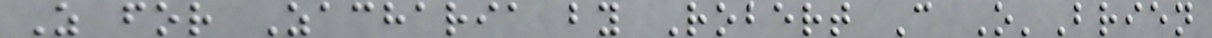Z for Zacharia by Robert C O'Brien
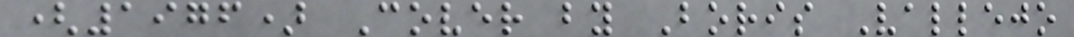(1976) Cover by Boris Vallejo
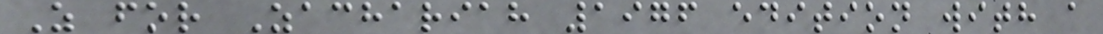Z for Zachariah 1976 edition with a
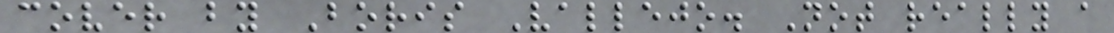cover by Boris Vallejo. Not really a
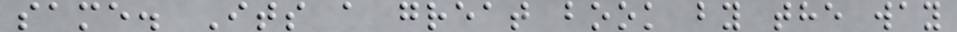same. Its a great book by the way
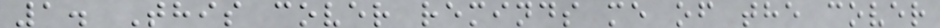1. This cover reminds me of the cover
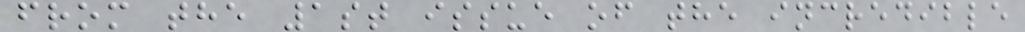from the 1st issue of the incredible
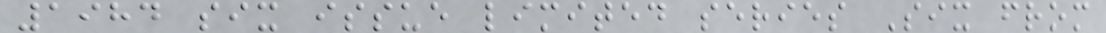1984 six issue limited series Six from
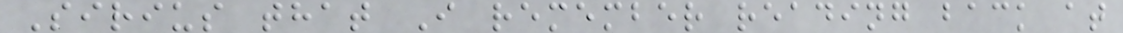Sirius that I remember reading back at
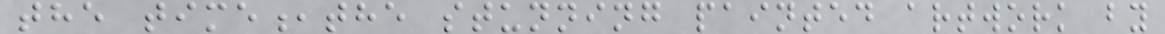the time,the stunning painted artwork by
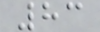83
